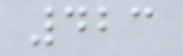423
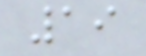19
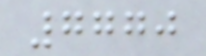7770
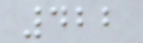422
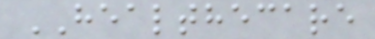HEALTHECARE
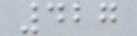427
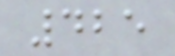425
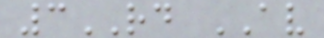3RD AV
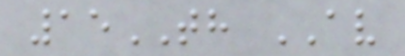15TH AV
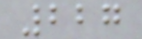227
